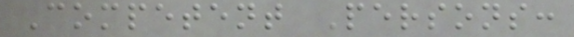Competent Persons:
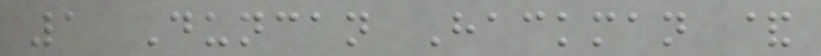1 Duncan Hackman &
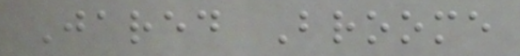Jared Broome
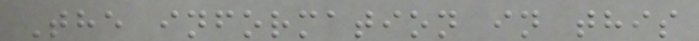The information in this
